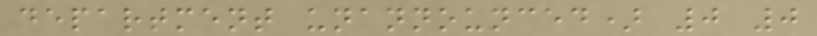department unannounced) 0 0
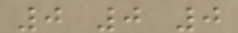0 0 0
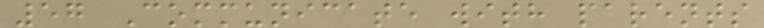57 Communicate with parents
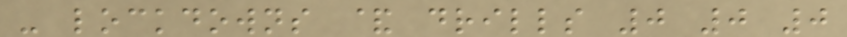- lockdowns & drills 0 0 0
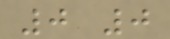0 0
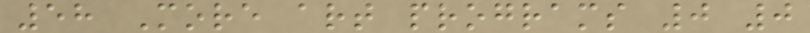58 More art programs 0 0
